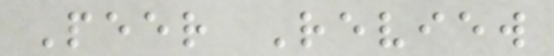Peer Review
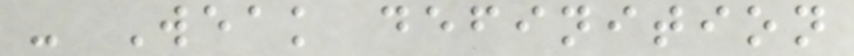- Weak definition
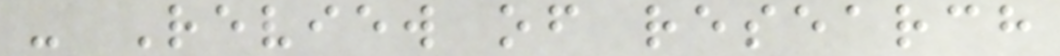- Review of research
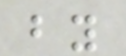by
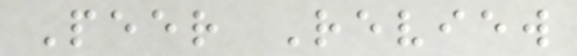Peer Review
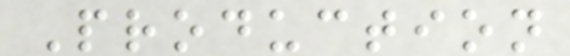Production
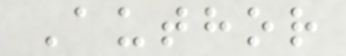Author
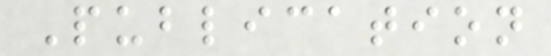Publication
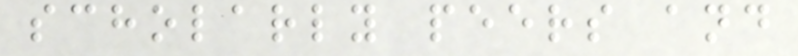scholarly peers and
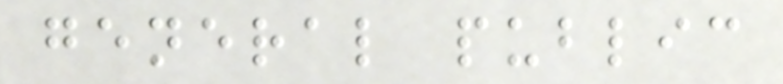general public
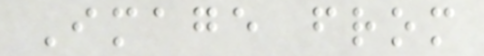Image from
